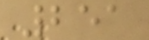251
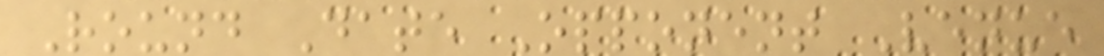Round Date Opponent Venue
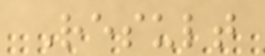Result
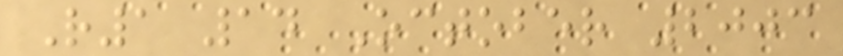R1 14 October 2003
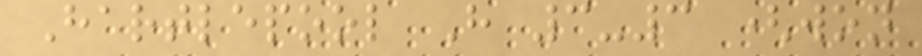Hartlepool H 3-3 (won
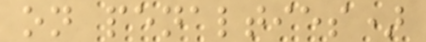on penalties)
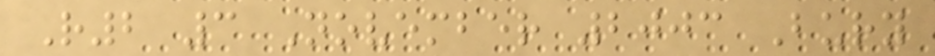R2 3 November 2003 Bury
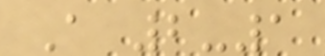A 2-1
